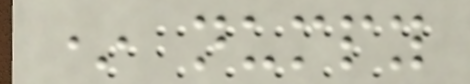* numpy
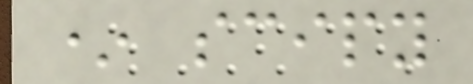* scipy
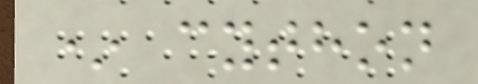* cython
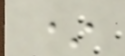*
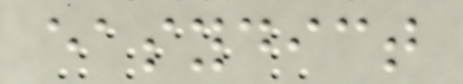easydict
